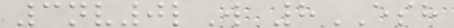3nv0lW 8ESH
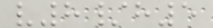v8/h5
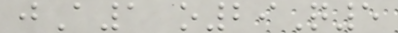jA1 o29Q5
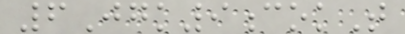6Jgk9cokT
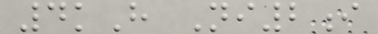4kH Ni2i
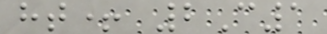ht+ 2C1
